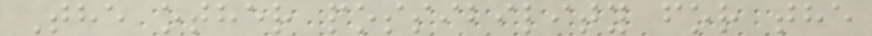The other possibility for the
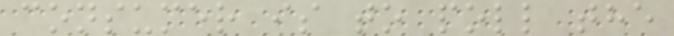consumer is to poll the
